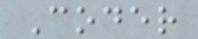Coder
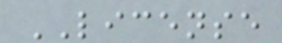LICENSE
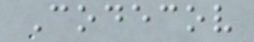Codecov
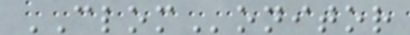CLOMonitor
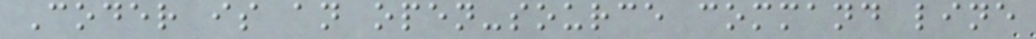Coder is an open-source command line
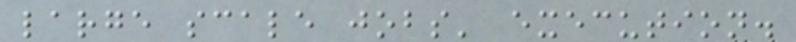large scale jobs' execution.
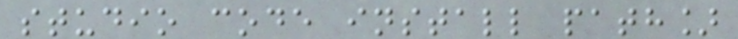studio code install path]
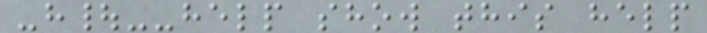-h|--help show this help
